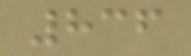836
